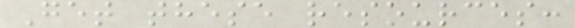Get these resources:
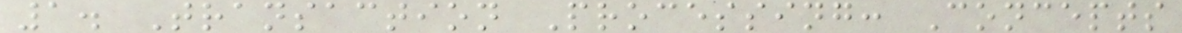1. Transaction Processing: Concepts
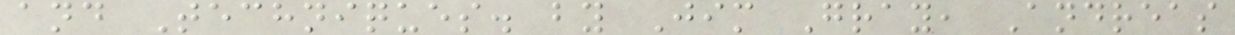and Techniques. by Jim Gray, Andreas
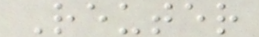Reuter
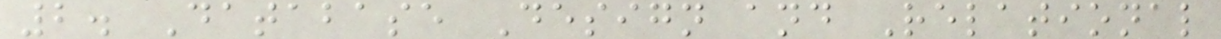2. Database Design and Relational
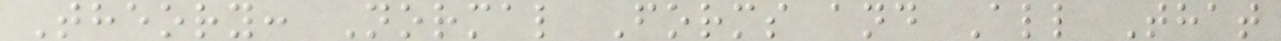Theory: Normal Forms and All That
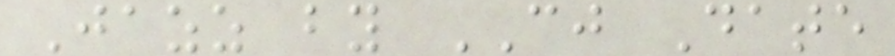Jazz by CJ Date
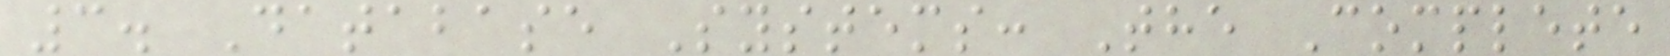3. Database Systems: The Complete
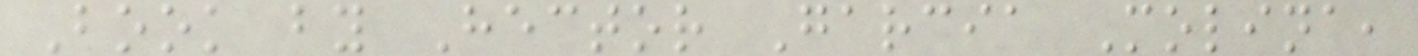Book by Hector Garcia Molina,
